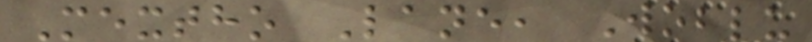Mextho Lane, Woblu
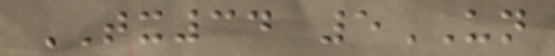TX34 5UN
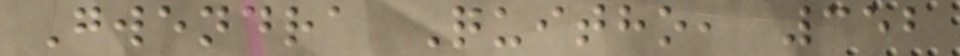Gwendra Quitho, 352
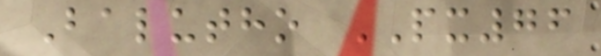Balutho PX76
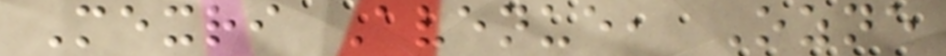Mexri Avenue, Ozne
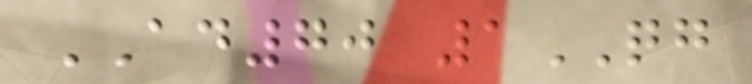AD70 1QG
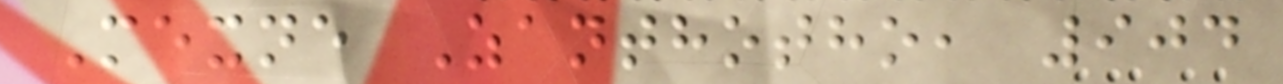Mexne Zanthotho, 904
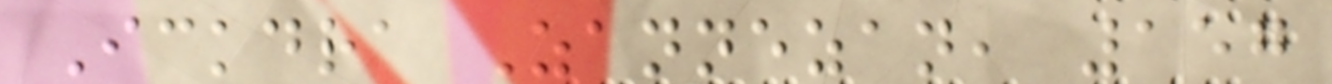Ickdra Zannezan, 157
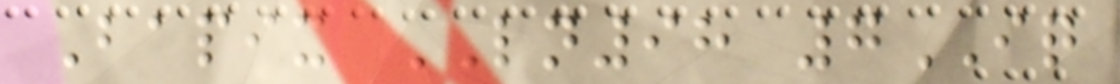Bapix LN98 7IQ
